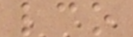lco
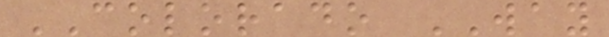COLORADO WAY
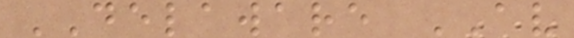DELAWARE AV
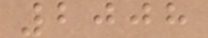2008
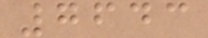7643
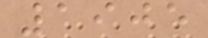1905
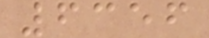6356
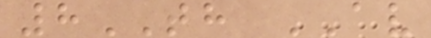8TH AV
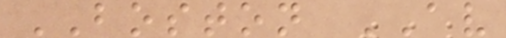BOSTON AV
